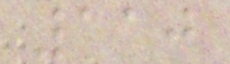110
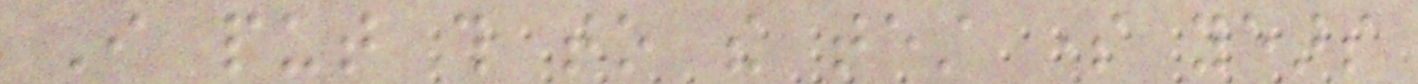I put this to the test some years
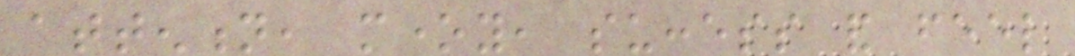attention, money, success and feel
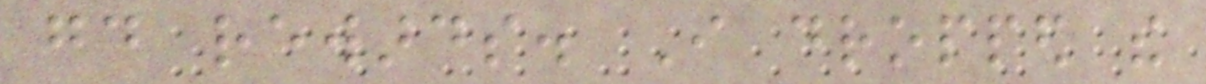good rewards. I dropped the
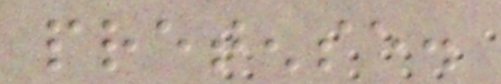pretense.
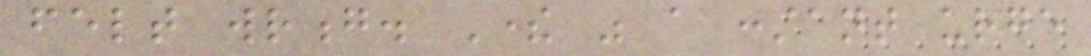felt wrong. There was a constant urge
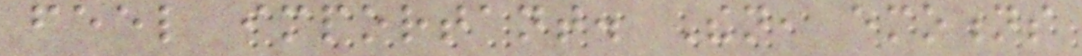feel important. Then, emotions
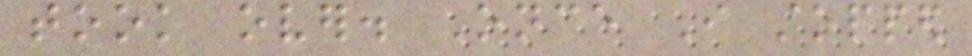took over. Once I stopped
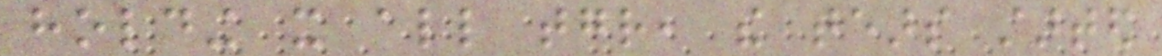holding it all together, the tears started
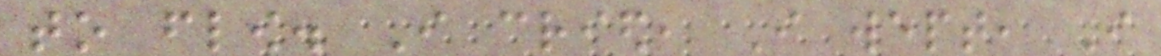to flow. I cried, I wept, I
